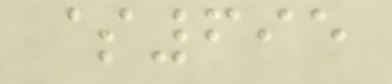$695
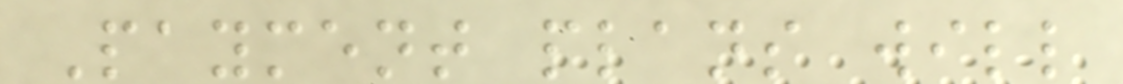Payment plans will
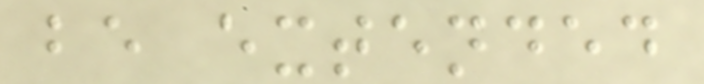be extended
